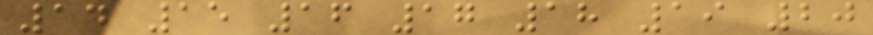14 15 16 17 18 19 20
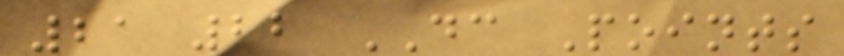21 22 DC Points
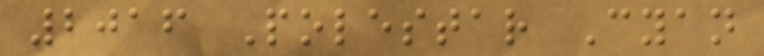2016 Polestar Cyan
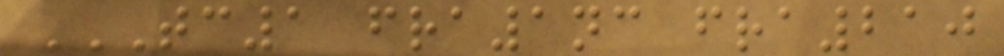TC1 FRA1NC FRA210
